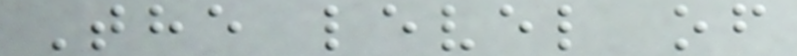The level of
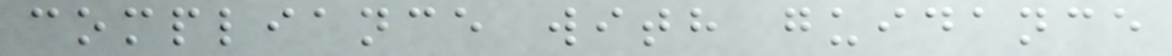compliance with guidance
